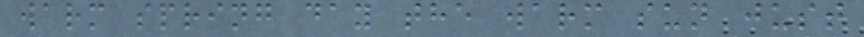warm spring day the warm sun just
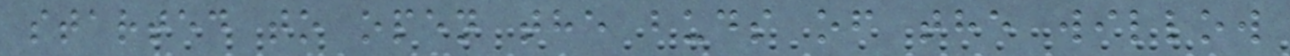started to open the buds of the willow
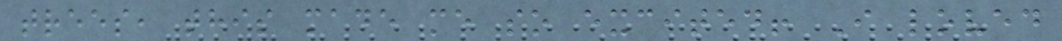trees, this made me so excited! I loved
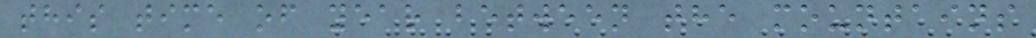this time of year between the mountains
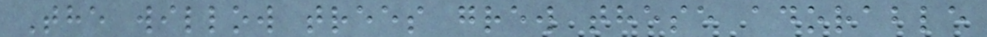The willow trees grew these adorable
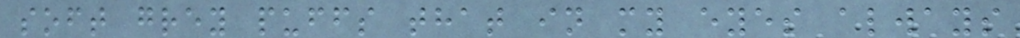soft grey puffs that in my eyes always
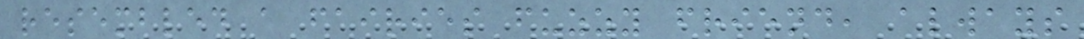resembled a fairies fuzzy friend, always
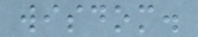wisdom.
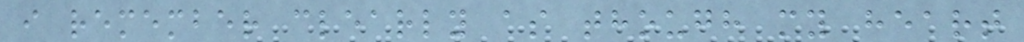i remember clearly as though my heart
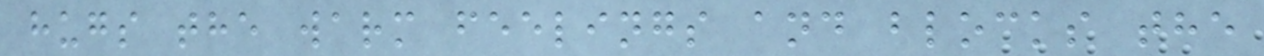hugs the warm feelings and blocks the
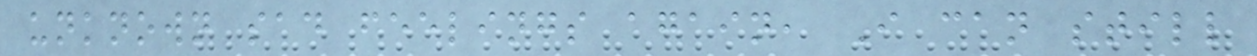unknown sad feelings again, I can still
